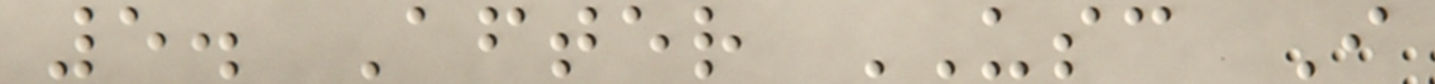5. After USC I
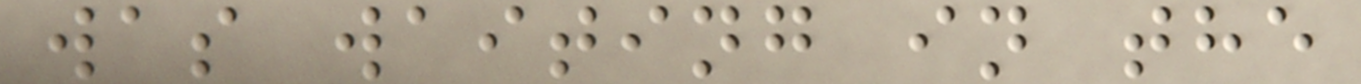was waiting in the
